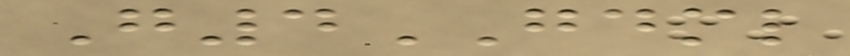G4GDML
